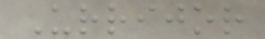Urrijor
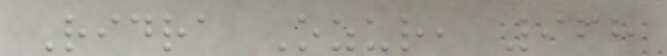Ridra Ozur, 968
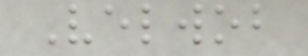Velwob
